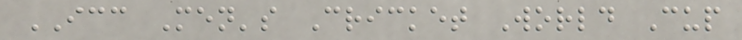ICC Men's Cricket World Cup
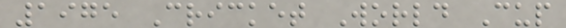1975 Cricket World Cup
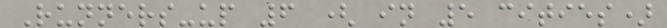Runners-up 6 ( in 5 cities)
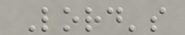Lord's
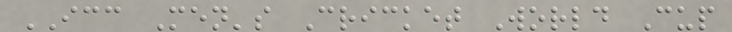ICC Men's Cricket World Cup
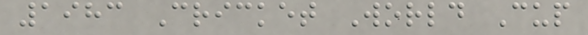1983 Cricket World Cup
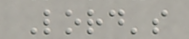Lord's
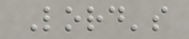Lord's
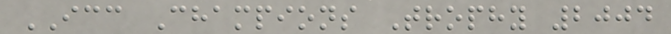ICC Champions Trophy 2004
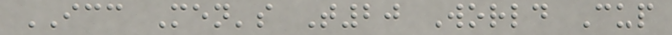ICC Men's T20 World Cup
